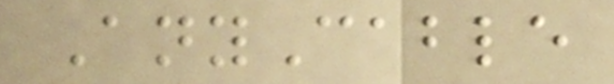AnyCable
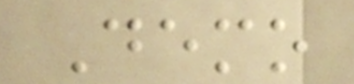Demo
